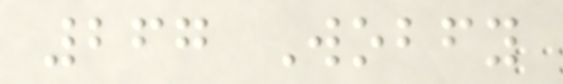267 Wobfy
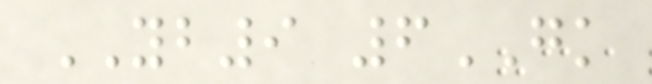YB9 6GK
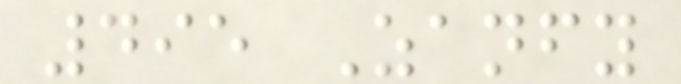495 Zanfy
